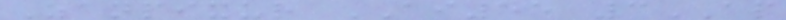Zanpixur AI55 3AP
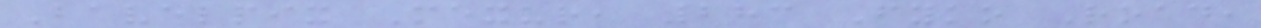Bavelpix Mexur, 283 Fyko Road,
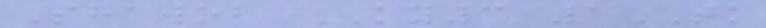Shawob KY3 1TK
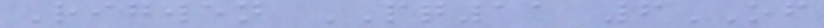Rigwen PQ11 6OF
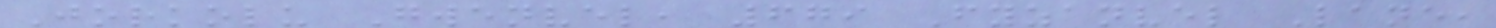Jorkolu Gwenvel, 679 Fyzanvel Lane,
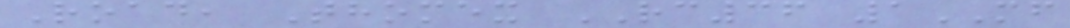Road, Thomex RC36 1MF
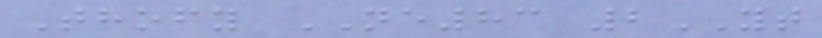Thofy NE83 2YT
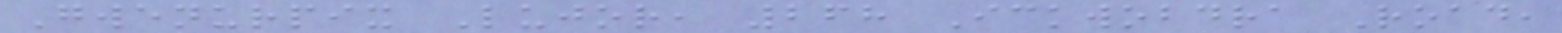Gwenurpix Lujor, 268 Ickwobdra Road,
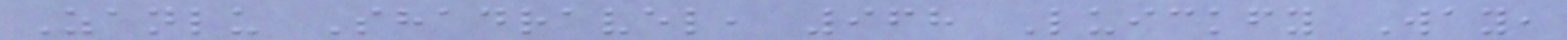Zanlu Shadravel, 968 Luickfy Way,
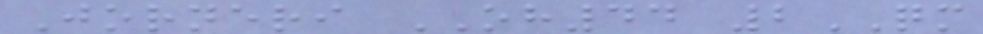Jorneri OH44 2QM
